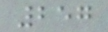257
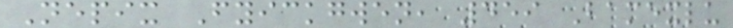Nepix Fyickgwen, 459 Bamexlu
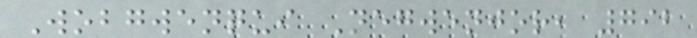Wobgwenqui Negwenjor, 792
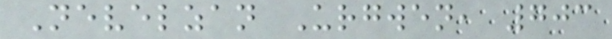Nevelzan Urgwen, 703
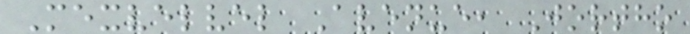Mexvelvel Avenue, Jortho
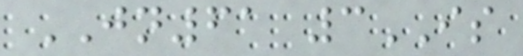JN61 3IS
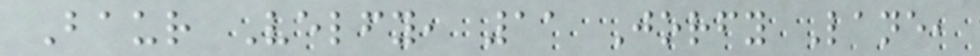Baur Velfy, 11 Jorfy Lane,
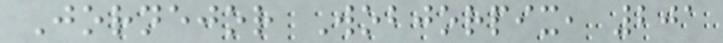Jornejor Wobjorpix, 201
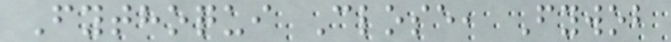Fythoqui Close, Fywob
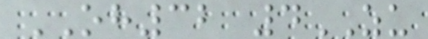OH32 4ZU
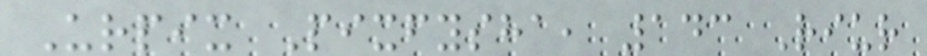Urpix Pixfysha, 143 Riur
